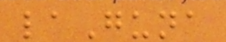laGuna
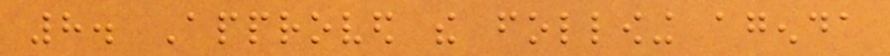8. Approved the following agenda
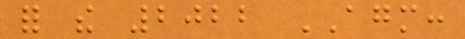for the 2022 AGM:
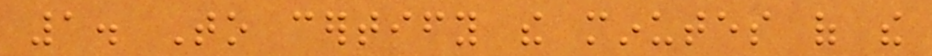1. To certify the minutes of the
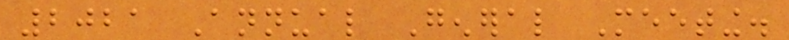2021 Annual General Meeting.
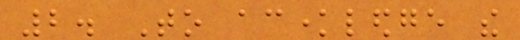2. To acknowledge the
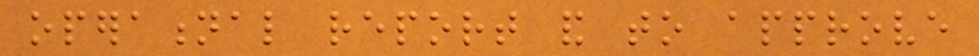operational report and to approve
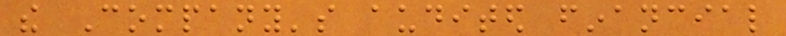the Company's audited financial
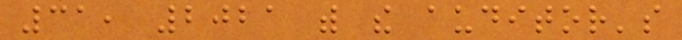31, 2021 with the auditor's
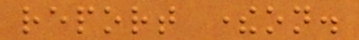report thereon.
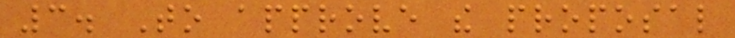3. To approve the proposal
